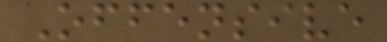Offensive
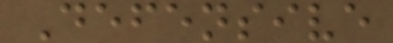Defensive
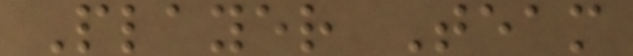Player Team
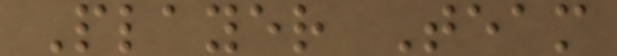Player Team
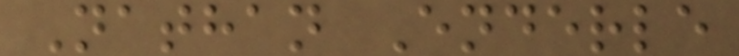Nathan Enderle
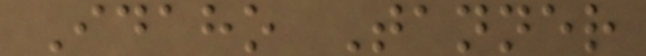Idaho Tanner
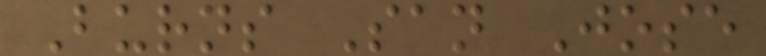Burns San Jose
